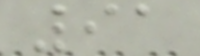91
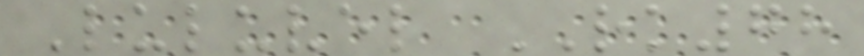Luluvel RK78
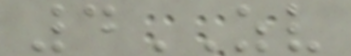4ZV
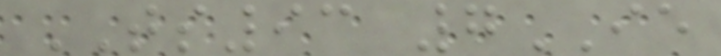TS93 7IE
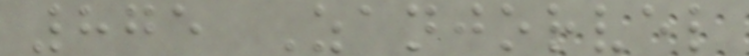875 Zanjorvel
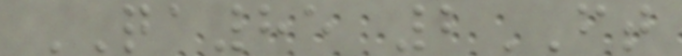QA85 2FT
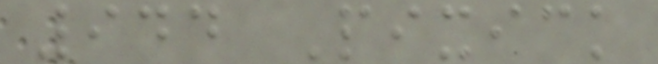944 Pixick
